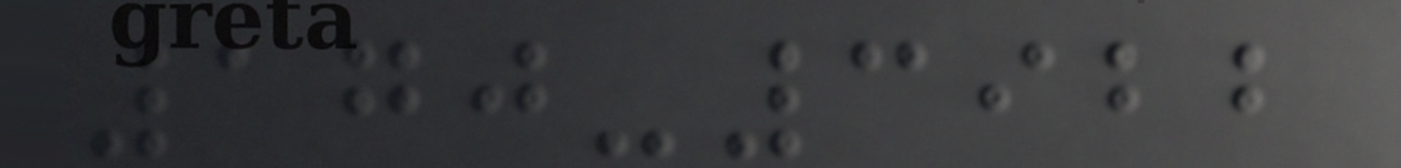170-3922
